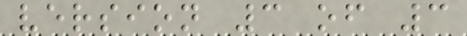version 3 of 3
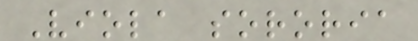Viola sororia
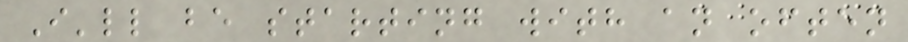I'll be starting with an often
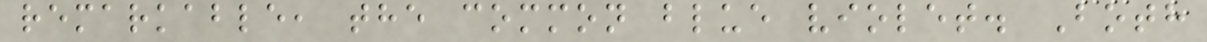remarkable, the common blue violet. Both
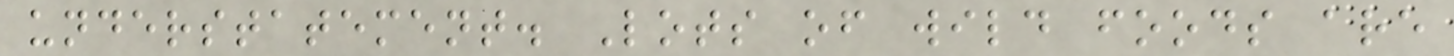understatement. Lots of wild foods are
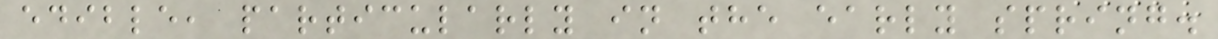edible, particularly in the early spring.
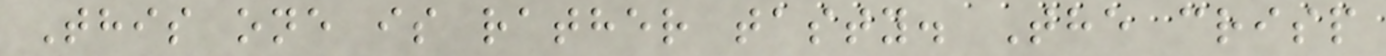This one is rather tasty. The crisp
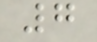7
